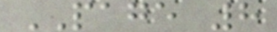PAGE 8
